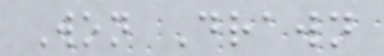Won Drawn
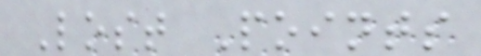Lost Points
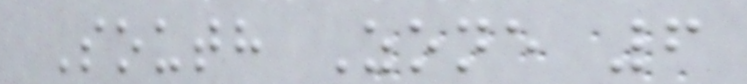South Zone 6
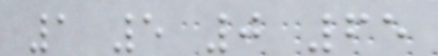1 5 0 65
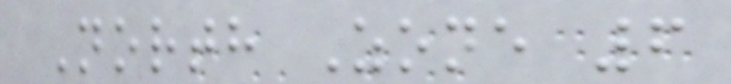North Zone 6
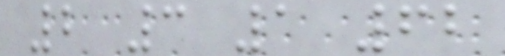2 3 1 62
